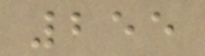255
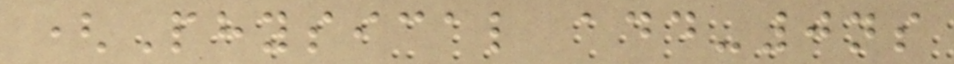(Physical add-0ns
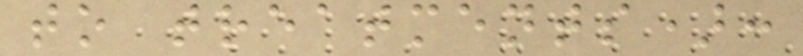to treatments):
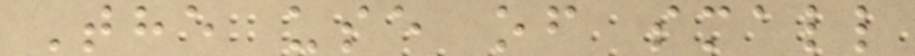The use of small
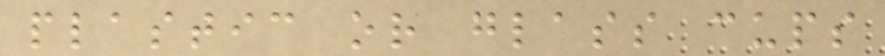plastic or glass cups
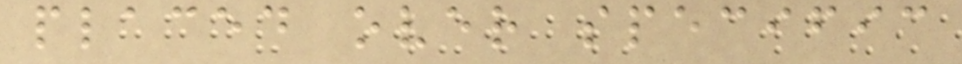placed over specific
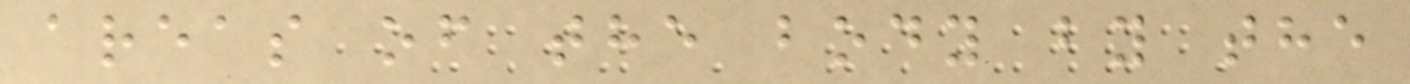areas of the body by the
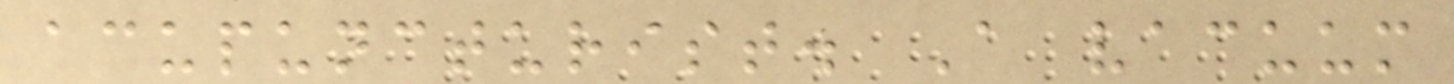acupuncturist. A vacuum
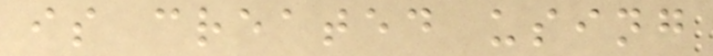is created using
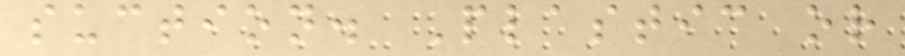suction. Plastic or
